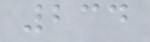234
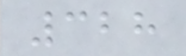328
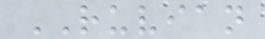RUVIAN
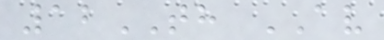12TH AV
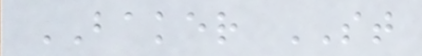BAKER ST
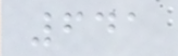641
